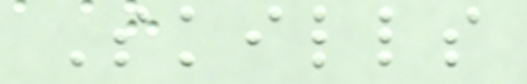Skills
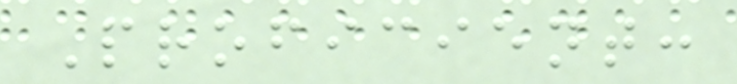Proficient:
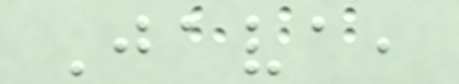Java,
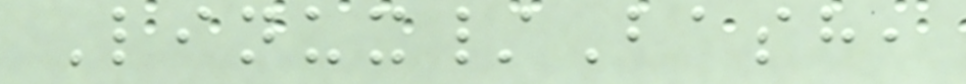Linux/Bash,
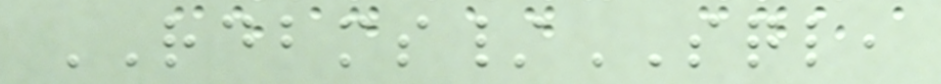RDBMS/SQL,
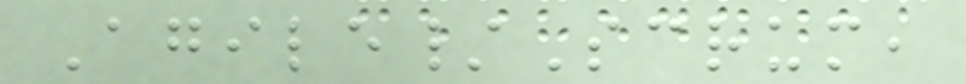Agile/Scrum,
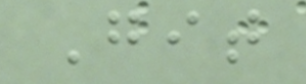Git
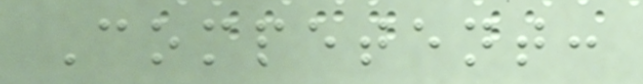Competent:
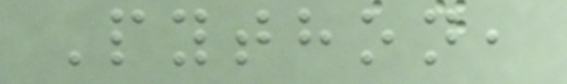Python,
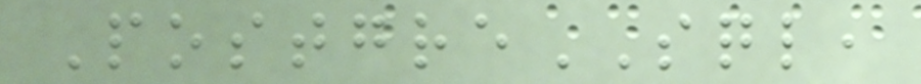PostgreSQL,
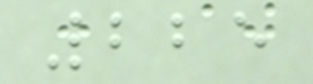225
